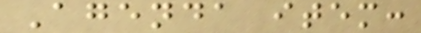Agenda item:
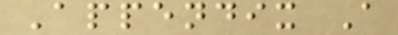Appendix A
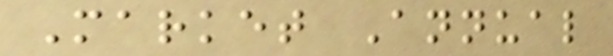Market Annual
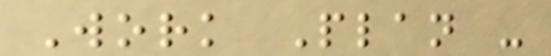Work Plan -
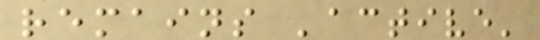remains 'active'
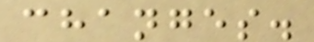changes.
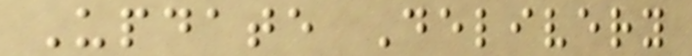Update Delivery
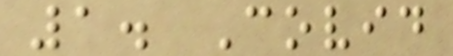1. Covid
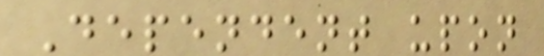Dependent upon
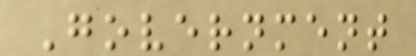Government
